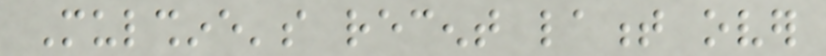Mulshine's recent lament over
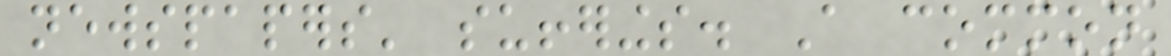newspapers' sufferings. A common
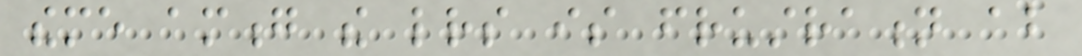theme among the letters is frustration about
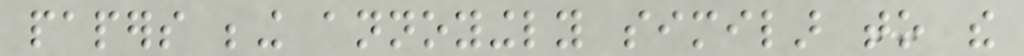papers being annoyingly similar to the
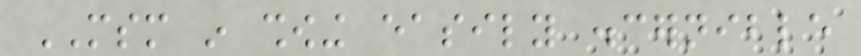MSM in showing easily discernible
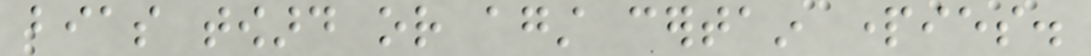bias toward or against certain parties.
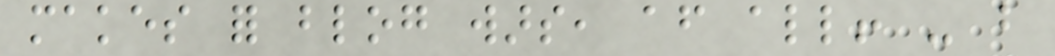makes for blog wars, after all! - but
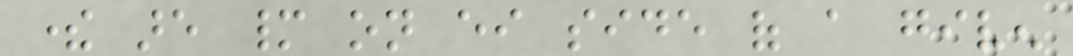there are many on either side of a given
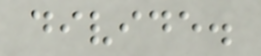divide.
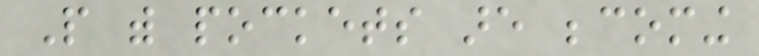People with pockets are becoming
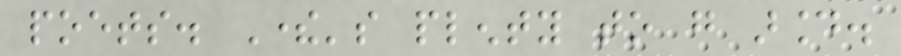poets. There's plenty to go around.
